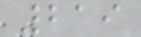219
